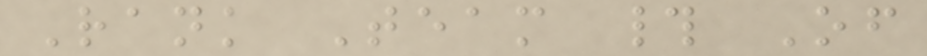Rank Team # Of
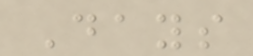Days
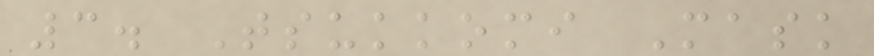3. Tsukkomi Mask
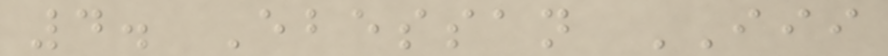4. Ebessan III
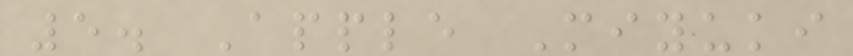5. Apple Miyuki
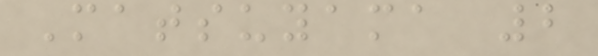Matsuyama 2
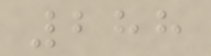288
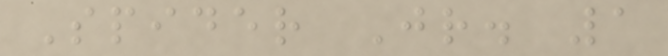Spider Jr. 1
